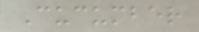Cucumber
